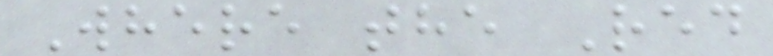Where the Red
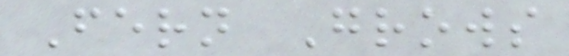Fern Grows
